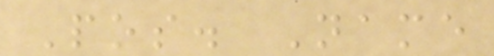Pos. Name
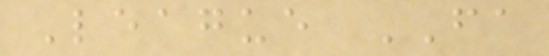League FA
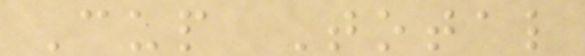Cup Total
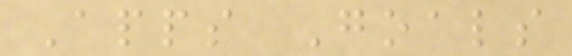Apps Goals
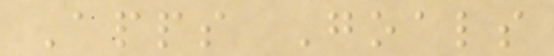Apps Goals
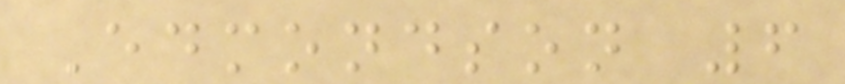Edmondson 6
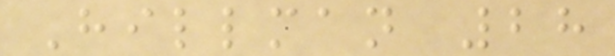Hillman 28
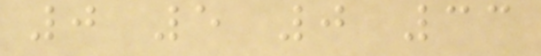0 5 0 33
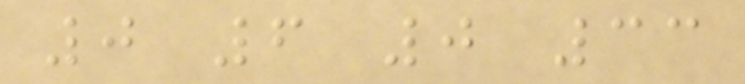0 6 0 33
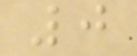0
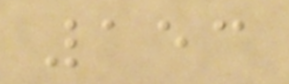153
